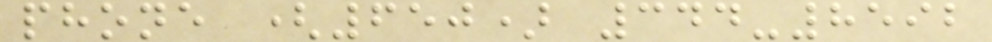phone (650) 344-8592
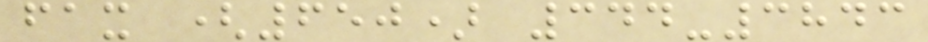fax (650) 344-3843
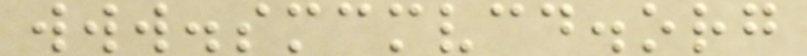www.smcmvcd.org
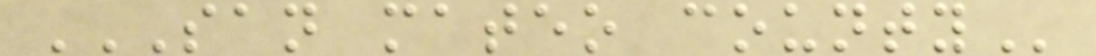SAN MATEO COUNTY
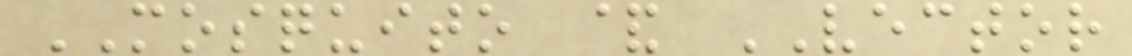MOSQUITO & VECTOR
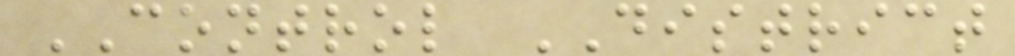CONTROL DISTRICT
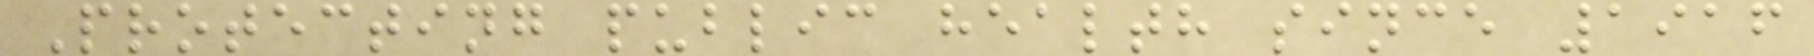Protecting public health since 1916
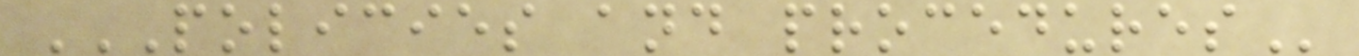POLICIES AND PROCEDURES
